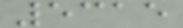5315
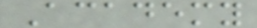Academy
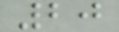20
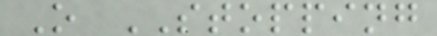O STOPPING
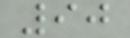90
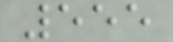555
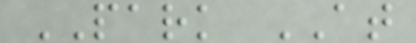PARK AT
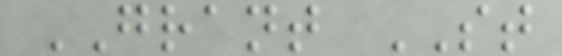GRANT ST
